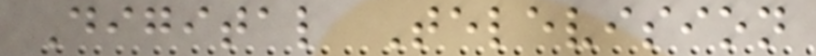Digital Television
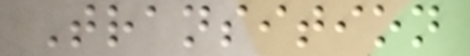Transition
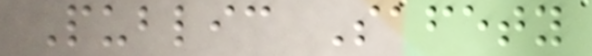Public Safety
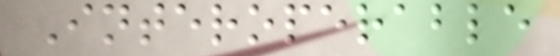Interoperable
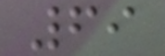69
